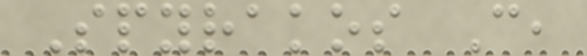Spyrakos C,
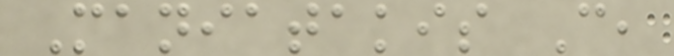Maniatakis C,
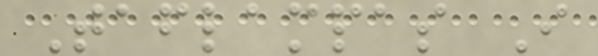Taflampas I
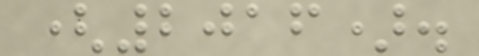(2016).
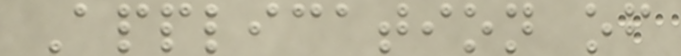Application of
